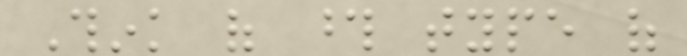Think of those type of
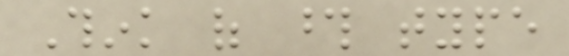Think of those type
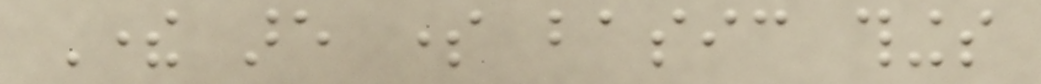There are some basic things
